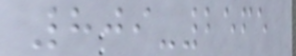809-2565
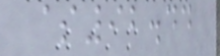$92.44
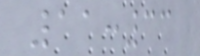11:33
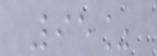95%
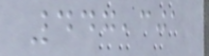447,301
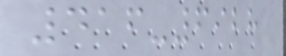416-6928
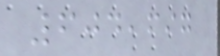604,697
